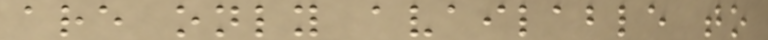are only available to
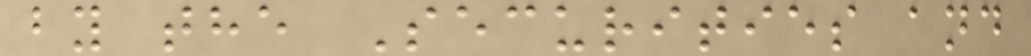by the Securities and
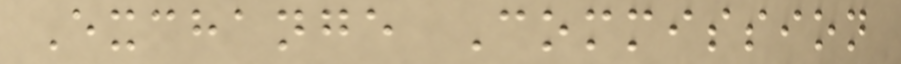Exchange Commission
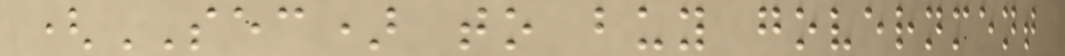(SEC) to buy government
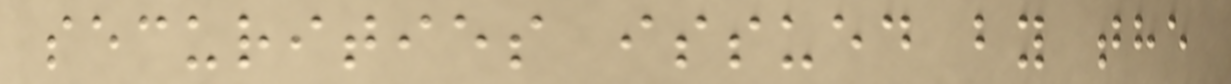securities issued by the
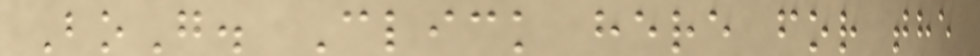BoG. Click here for the
